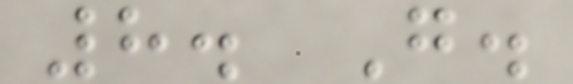8. G.
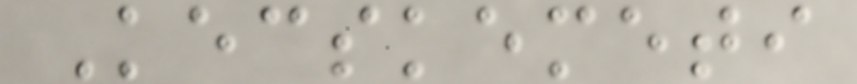Kecskemeti
